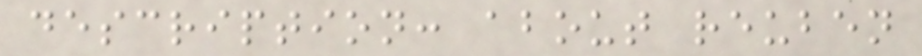description: about reuben
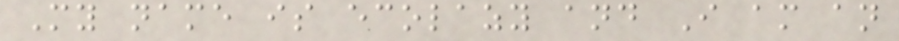My name is ecolazy and I am an
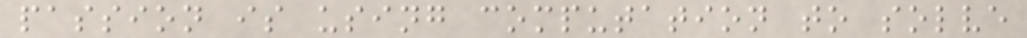passion is using computation to solve
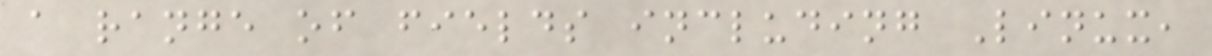a range of fields including Linux,
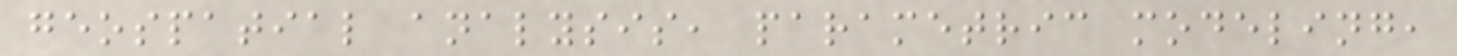geospatial analysis, parametric modeling,
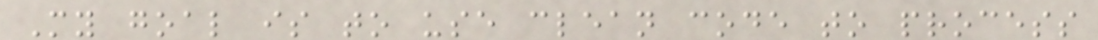My goal is to use clean code to process
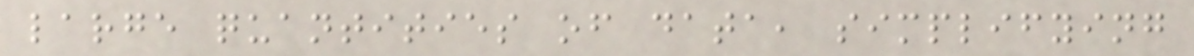large quantities of data, simplifying
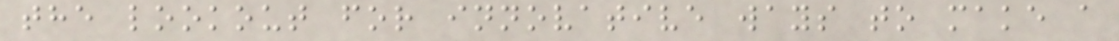the lookout for innovative ways to make a
